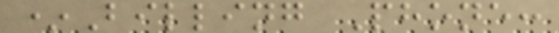*Billing Phone:
